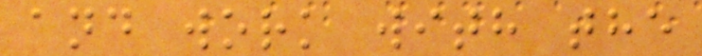and work with the
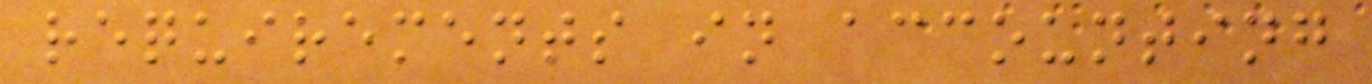requirements in accounting
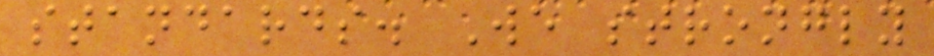standards. We strongly
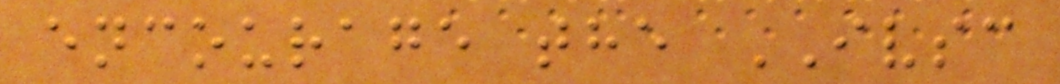encourage the IVSC
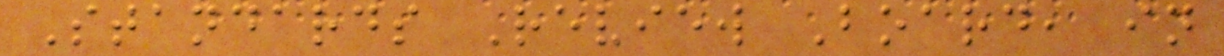Standards Review Board, in
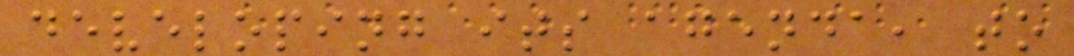developing its agenda, to
